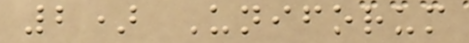2) Uniforum
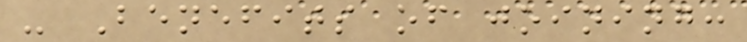- Benefits of joining:
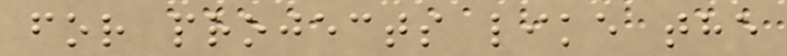for projects like the
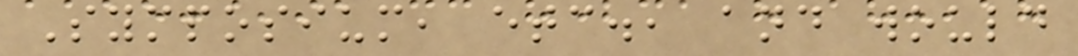Symposium, etc., and would
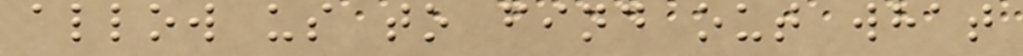allow us to find out what
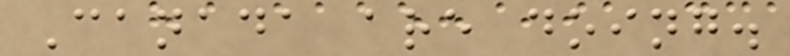Canada are doing.
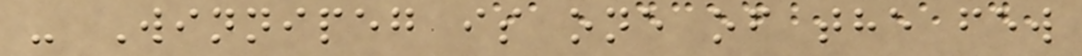- Winnipeg is one of the few
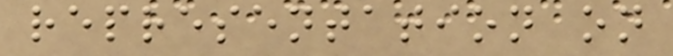representation on
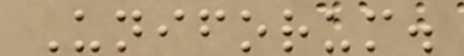Uniforum.
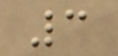3
